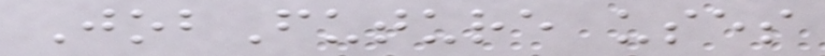JobFuture uses
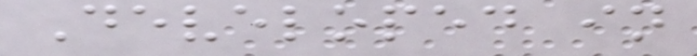Developed in
